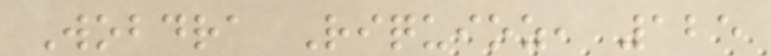Wobdra Riquioz, 125
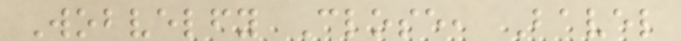Wobvelfy Close, Bavel
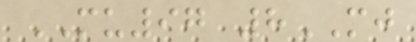MU97 8MJ
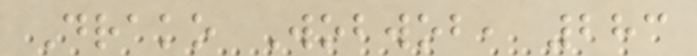Drako Wobwob, 283
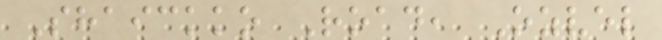Shaickko Road, Ozvel
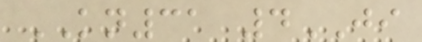KN31 4JI
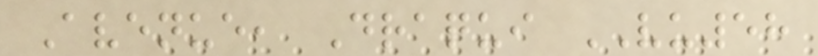Avenue, Draqui VU58
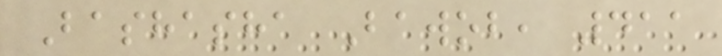Bashasha Bawob, 411
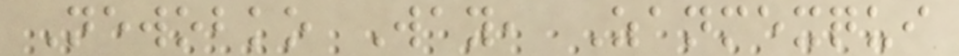Newobko Way, Zanmexqui
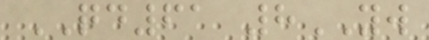QD61 8YW
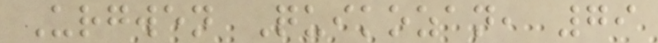Urgwen Quikozan, 79
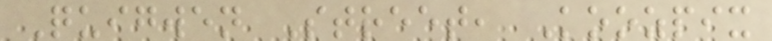Quigwen Street, Koozpix
